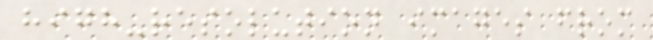high-resolution images from
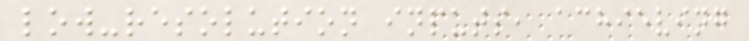low-resolution inputs, achieving
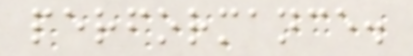performance.
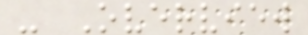- Overview
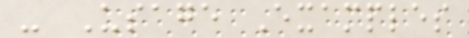- Usage Examples
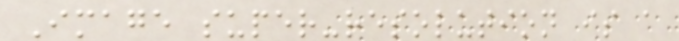Image super-resolution is a
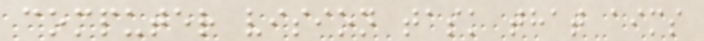computer vision task that aims
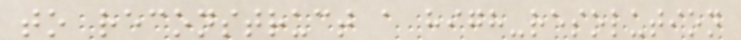to reconstruct a high-resolution
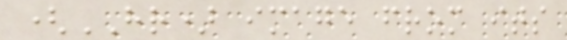(HR) image from its
